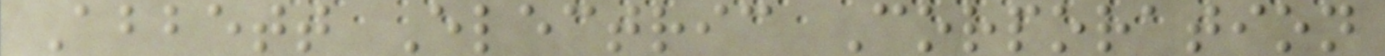Abbett Electric Corporation
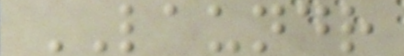LAUNDR
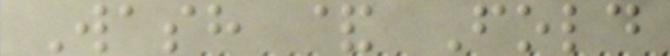Wash & Fold
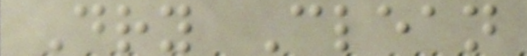Dry Clean
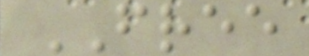FREE
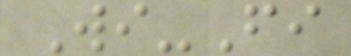Wi-Fi
